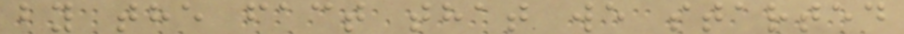by the fact that we started
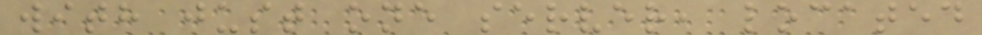with just one server, located
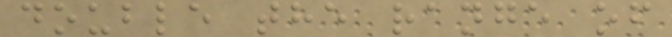double the range of
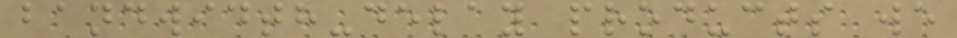bandwidth-delay products we
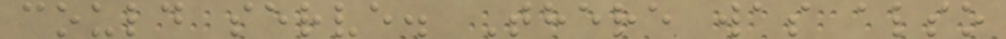could serve. There was also
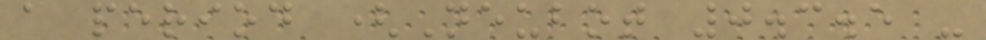a period (Neubot 0.3.5 -
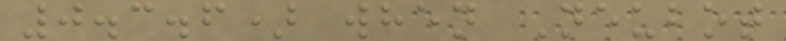0.3.6) when Neubot
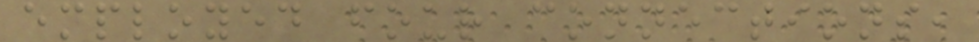employed four connections,
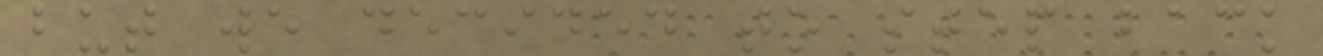but we decided to step back
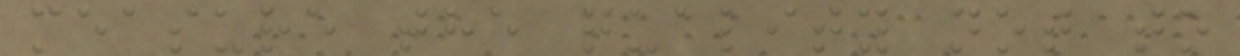measure the quality not to
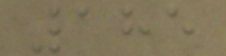185
